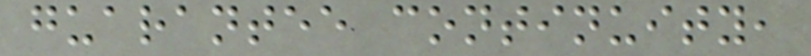guarantee continuity,
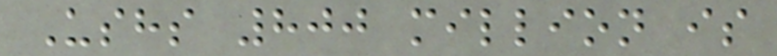Ushs 800 million is
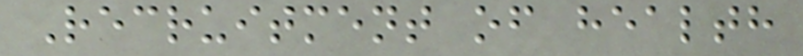Recruitment of health
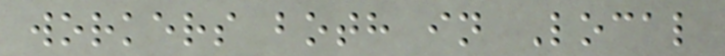workers both in Local
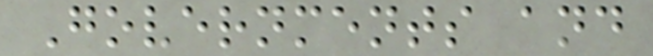Governments and
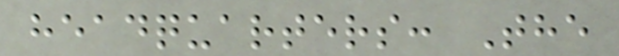headquarters: The
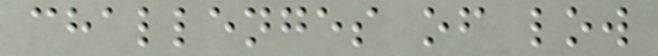challenges of low
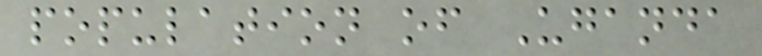population of Uganda
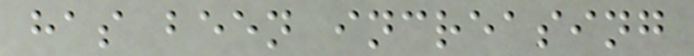has been increasing
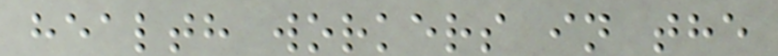health workers in the
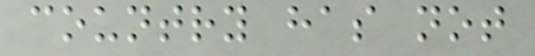country has not
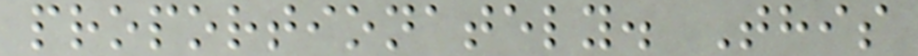proportionately. This
